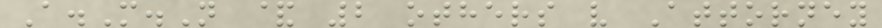A.M.N & 2 others v Attorney
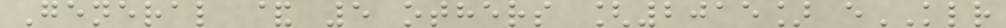General & 5 others [2015] eKLR
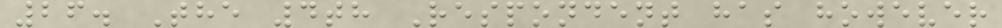26. The 4th Respondent has however
